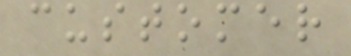customer
